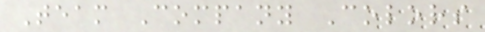Team Company Colors
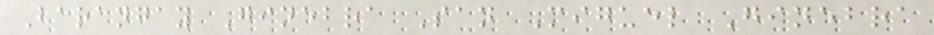Barangay Ginebra San Miguel Ginebra
